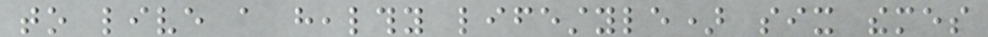to live a healthy lifestyle) six themes
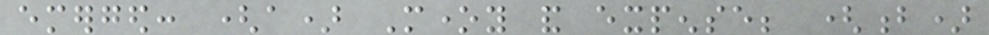emerged: (a) Money and expense; (b)
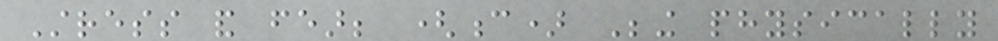Stress and fear; (c) Being physically
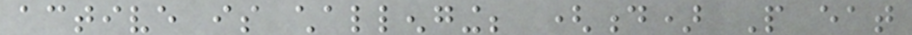active is challenging; (d) People eat
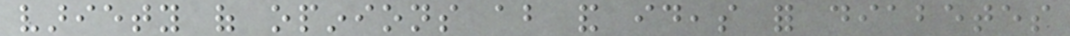variety of opinions about and ideas for diabetes
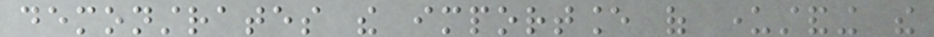demonstrates the importance of understanding the
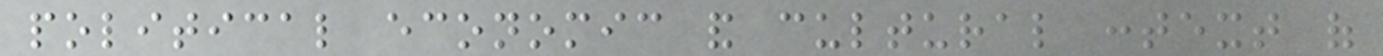political economic and cultural context of
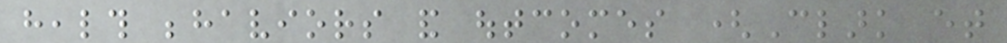health behaviors and outcomes (Clark et
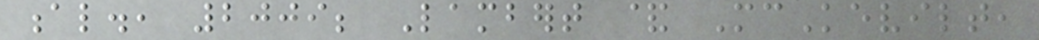al., 2009; Lambert & McKevilt,
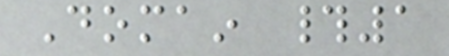Domain #1
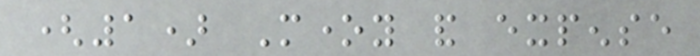(1) Money and expense
